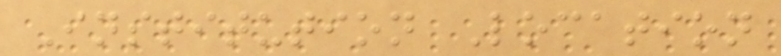Institution Location
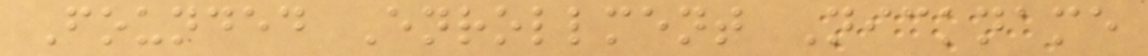Founded Enrollment Nickname
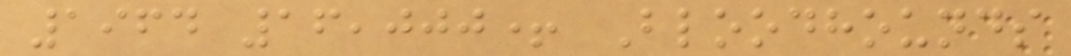1964 16,000+ Bloodhounds
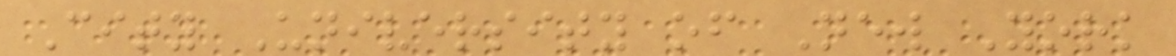City University of New York
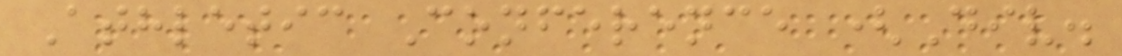Athletic Conference (Div.
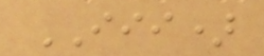III)
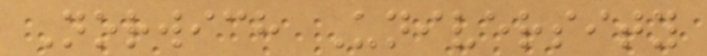Norwich University
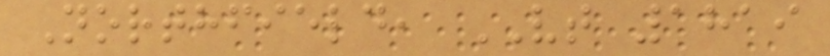Northfield, VT 1819
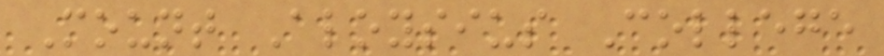Mount Aloysius College
